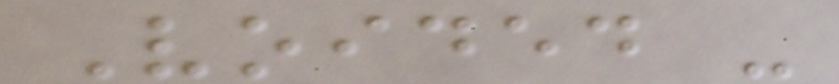Voided -
